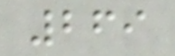269
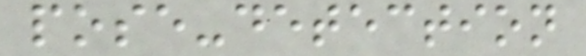pose-detection
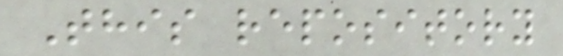This repository
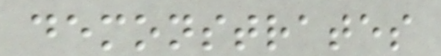demonstrates
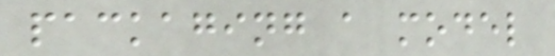packaging a model
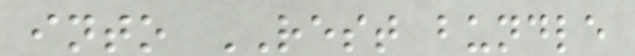into REST bundle
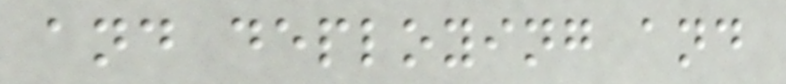and deploying and
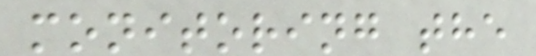monitoring the
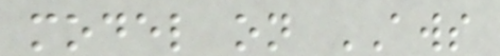model on AWS
